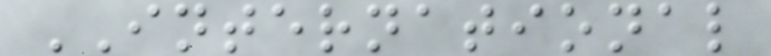INTERNATIONAL
